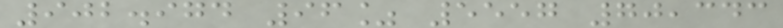902.974 96% 5557 70,343
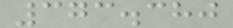373.380
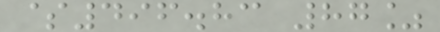$496.83 87%
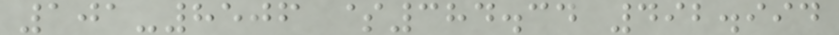101-8506 $384.34 492.994
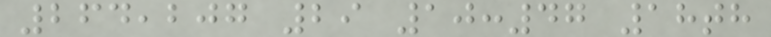264,207 29 10:47 18th
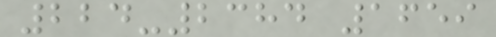224-2384 1659
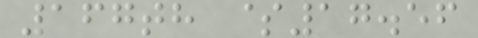167th $17.56
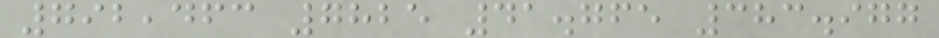792,463 7825 41.765 383.977
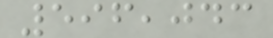596,043
